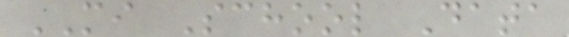MI School Data
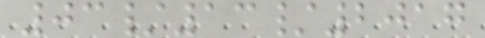03/13/2017
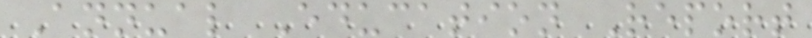Annual Education Report
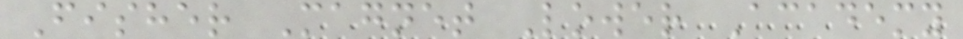Fisher Magnet Lower Academy
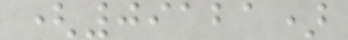(09121)
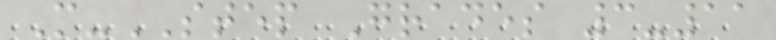M-STEP Grades 3-11
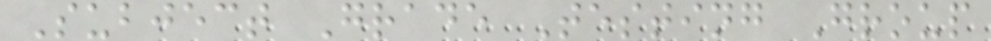Subject Grade Testing Group
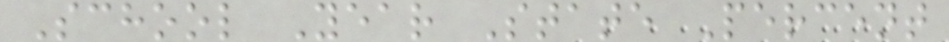School Year State Percent
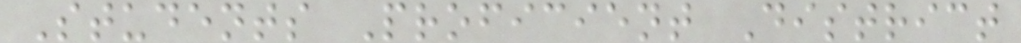Students Proficient District
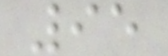95
